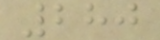280
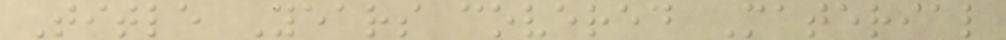Title Years covered Material
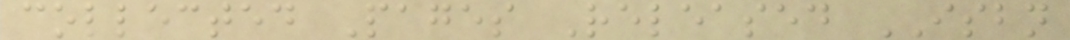collected Pages Released ISBN
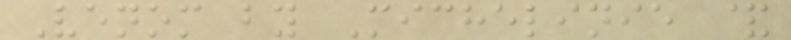Venom by Michelinie &
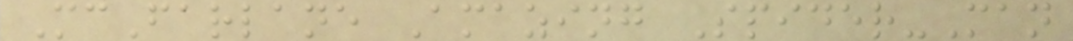McFarlane Amazing Spider-Man
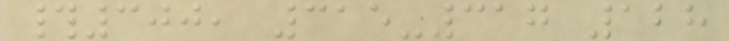#300, 315-317 128
